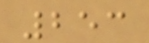253
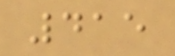415
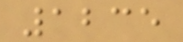1235
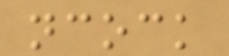ncock
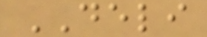DELI
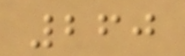260
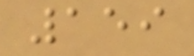159
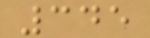345
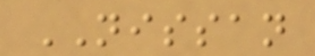NISSAN
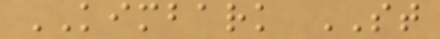KIMBARK ST
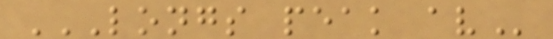LONGS PEAK AV
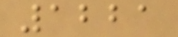1221
